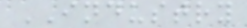INDUSTRY
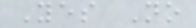Yes No
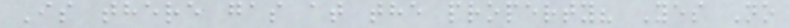Is there gas at the property? Yes No
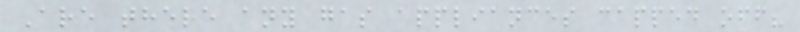Are there any gas appliances capped off?
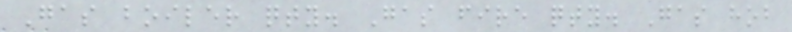Gas boiler qty. Gas fire qty. Gas hob
